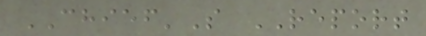CHIEF'S REPORT
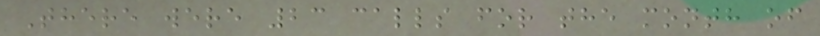There were 23 calls for the month of
